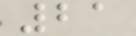21
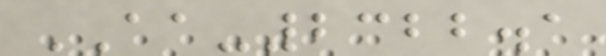AA-2322.1
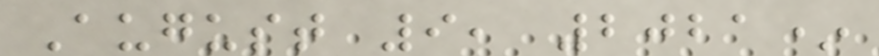August 9, 2021*
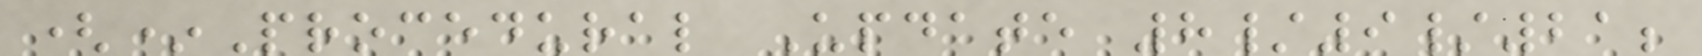(*Procedural Update 8/9/21;
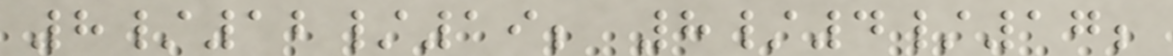8/12/19; 8/4/17;
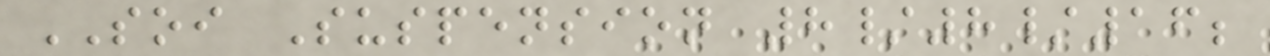SOI Suspension 8/8/16;
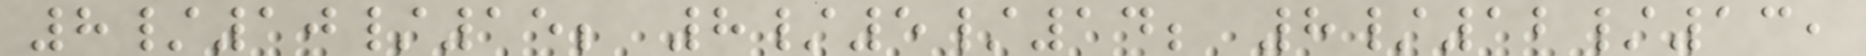8/10/15; 8/5/14; 8/12/13,
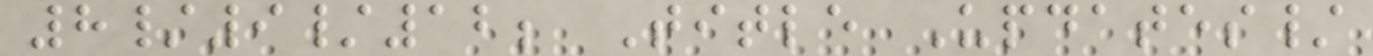8/9/12; Title Updates/
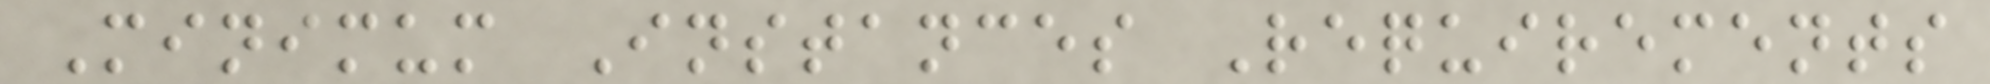Minimum Instances Requirements
